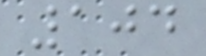104
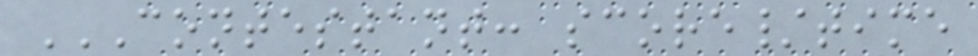CONTESTANT: SCORE/TIME
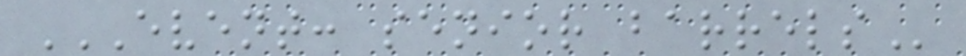EVENT: SENIOR BARRELS
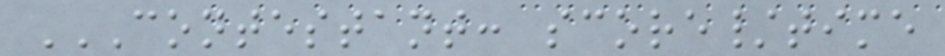CONTESTANT: SCORE/TIME
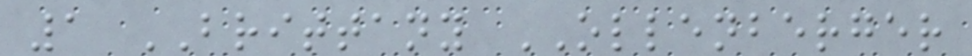1 BRITTANY OLLENBERGER
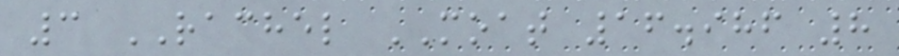3 RACHEL MOAT 16.986 8
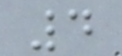4
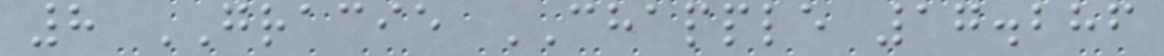8 GRACIE CHAPPLE 17.286
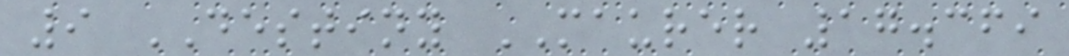9 DESTINY MAURER 17.369
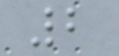2
